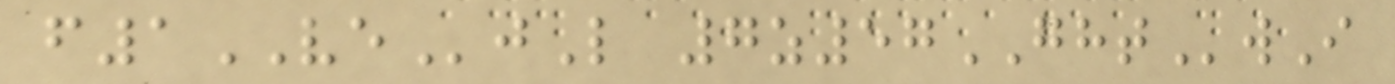f1VEjL 7z57GHTwI
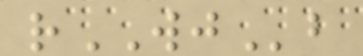rWJb
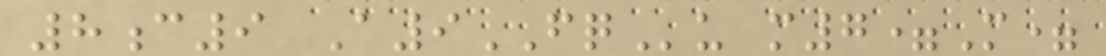8c9 A9FQu m7=M=
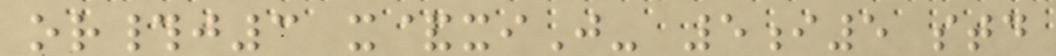or#j3 x&xiJ- 5i5 std
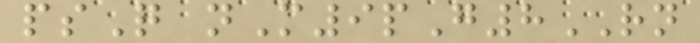psQ nM9pG8RN
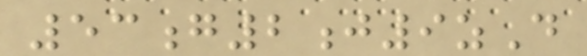53g2j9zD
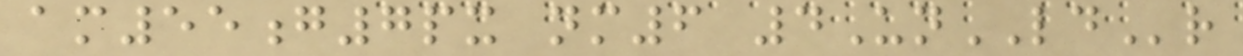am55g7px nm6 4UnLDr
